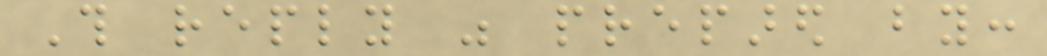This reply was prepared by:
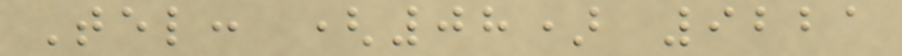Tel: (08) 9221
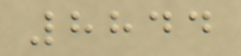8844
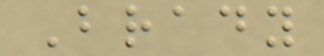Brady
